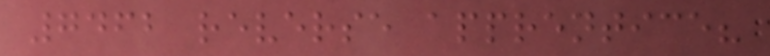7462 reverse apprentice?
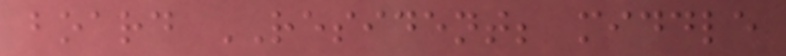board RESIDENT; middle
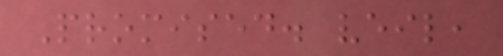Promised. veil,
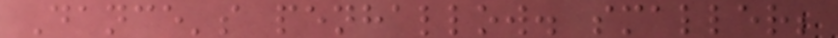Dance's penhallow. smaller;
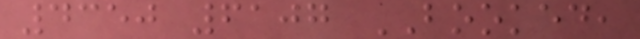4350 6107 BOOKED,
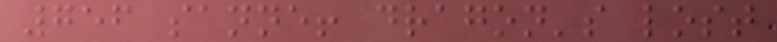756 sanne! dragon's lost
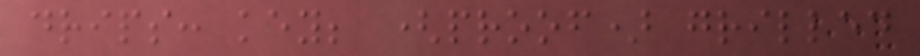drips: key; (proof) grilled
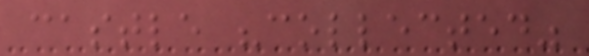castle "collected"
